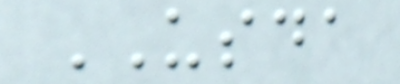USDA
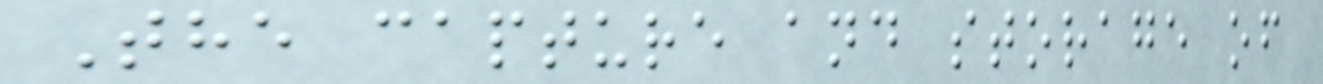The capture and storage of
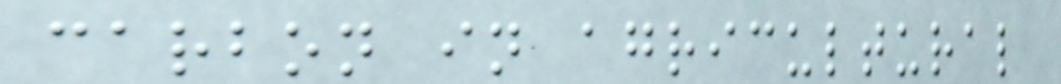carbon in agricultural
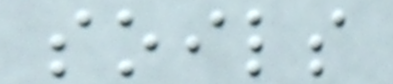soils
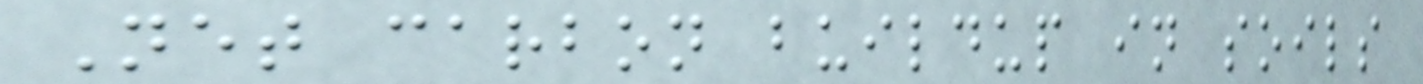Net carbon buildup in soils
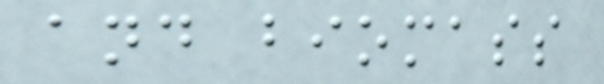and biomass
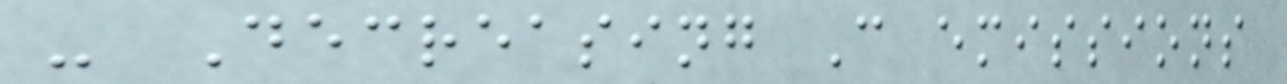- Decreasing C emissions
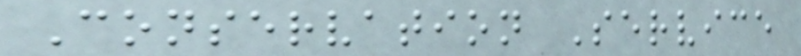Conservation Service
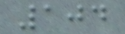104
